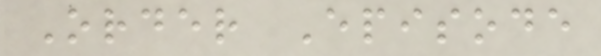Order Episode
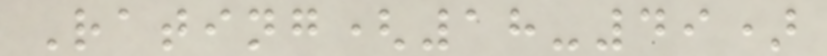Rating(18-49)
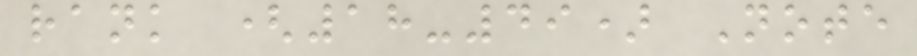rank (18-49) Note
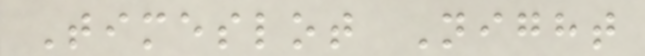Timeslot Night
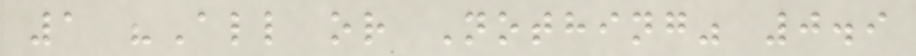1 "All or Nothing" 0.9
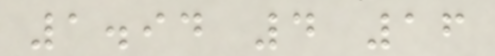1.94 4 16
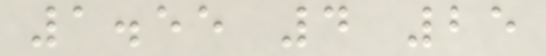1.55 4 25
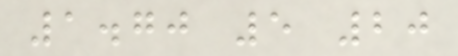1.70 5 20
